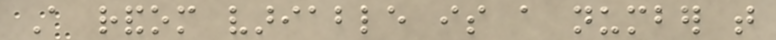A random variable is a number that
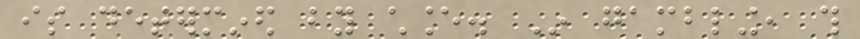is determined by chance. In gambling, this
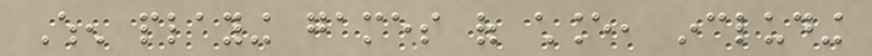When playing games of chance, including
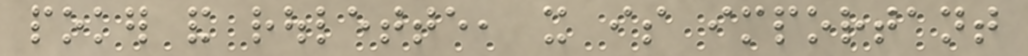poker and roulette, it is important
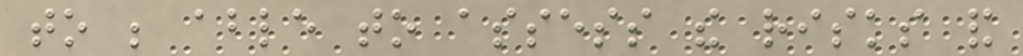to be able to assess the risks and
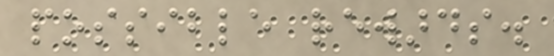possible rewards.
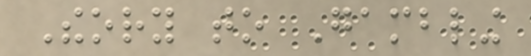Theory to Gambling
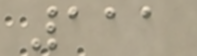111
